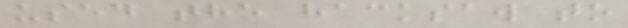used the hacksaw to
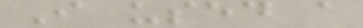I used a
